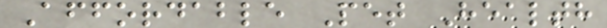Affordable Pet Health
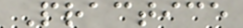Practice
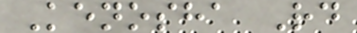Kenosha Rd
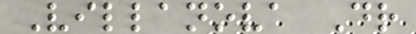Villanova Dr
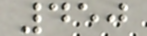450
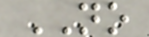NO
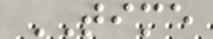TIME
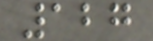127
